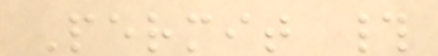Permit #
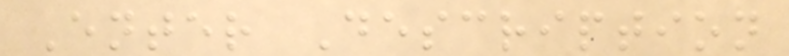Enter Description
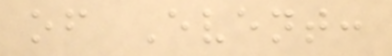of Event:
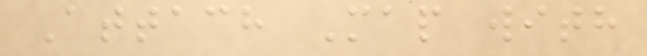Attach Map with
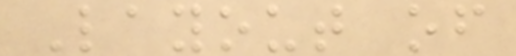Layout of
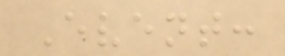Event:
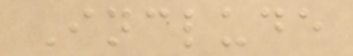Include
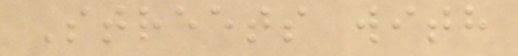Streets with
